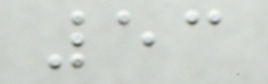53
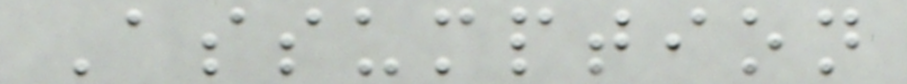Assumption
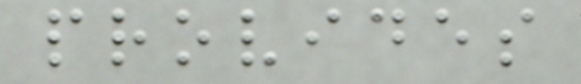provides
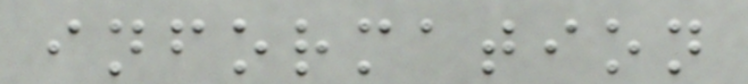information
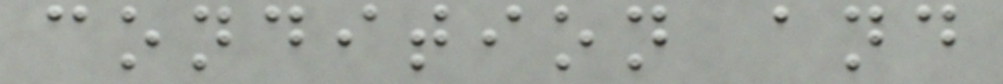condition and
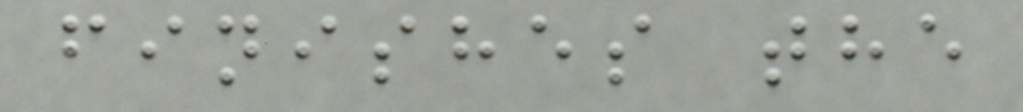finishes the
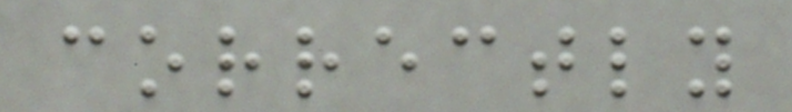correctly
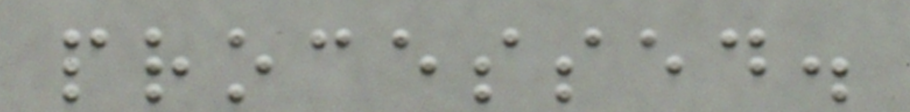processed.
